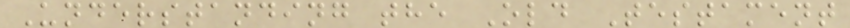Understanding the Old Testament
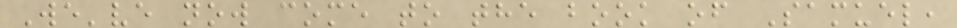We've now come to the book of Samuel,
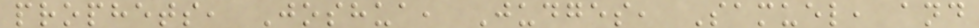prophets, Joshua, Judges, Samuel, and
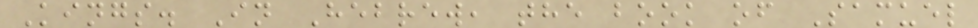Kings. In Hebrew, the book of Samuel
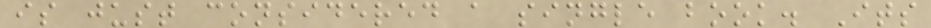is just considered a single book. Its
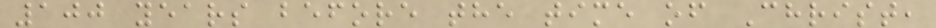100 years before the time of Christ,
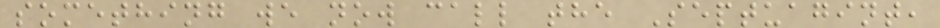something we now call the Septuagint,
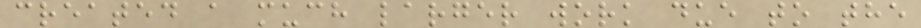created a much larger work due to the
